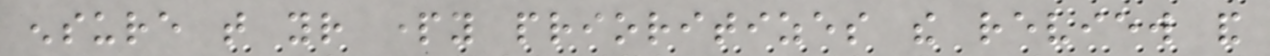ensure that your party prioritizes the review and
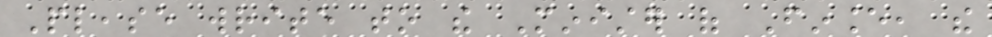Please write to the Minister of Finance, the
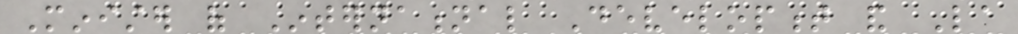Minister of International Development and La
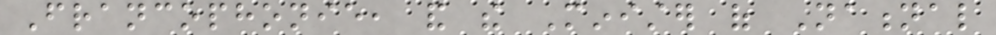Francophonie, and the Minister of National
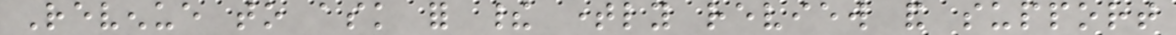Revenue to ask for their timely review and support
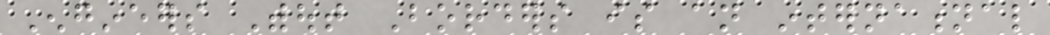Engineers Without Borders is an international
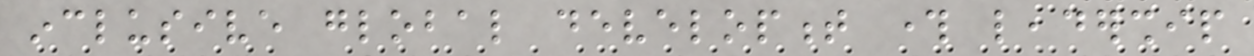inclusive global development through leadership
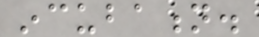incubation.
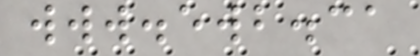www.ewb.ca
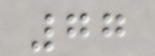77
